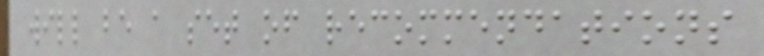will be a set of recommendations
